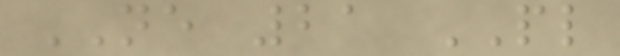NE 21 PL
